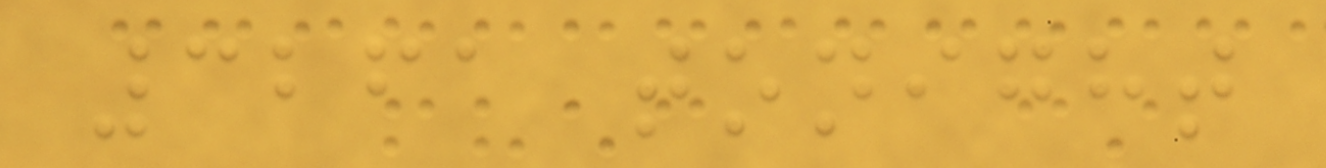3261 tonight
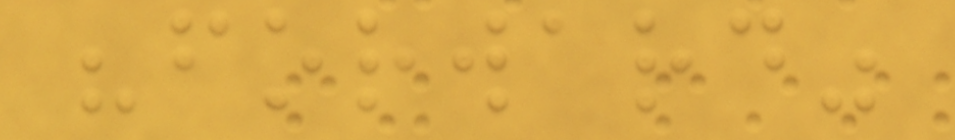"forward"
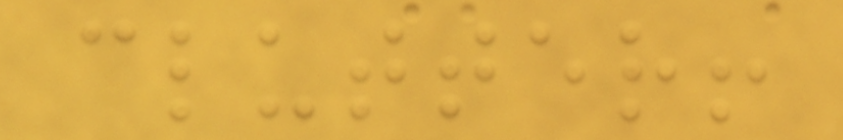clutter!
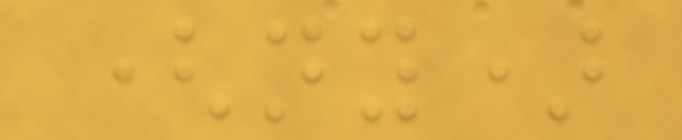(ny)
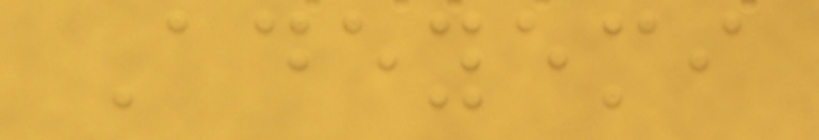Adeyemi
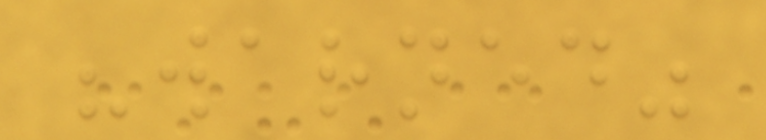"warned"
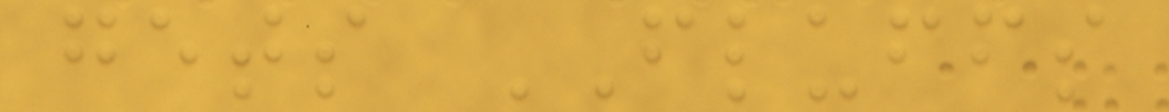gets FLUFFS
